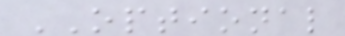OPTIONAL
